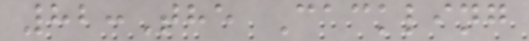82:The Cackling
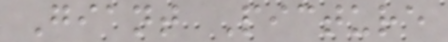Giant Picture
